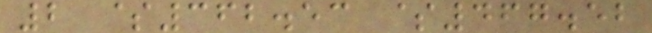2 $362.53 $467.52
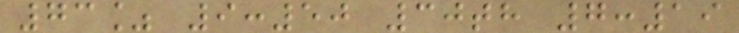73% 9:50 30th 7:19
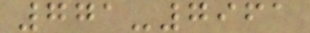771-7961
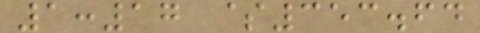1:17 $353.64
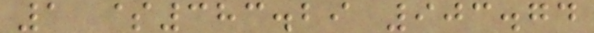1 $383.29 903.74
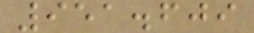951.609
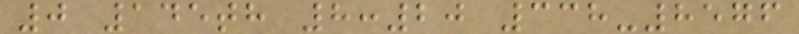0 145th 8:20 338-8576
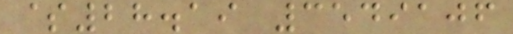$28.19 3549106
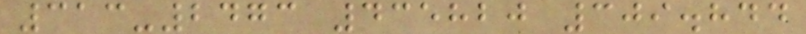313-2473 435820 309.844
